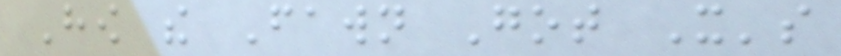How the Fawn Got It's
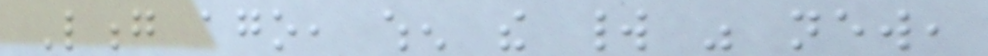Long ago, when the world was new,
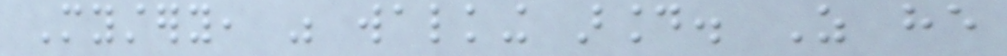Mystery, was walking around. As he
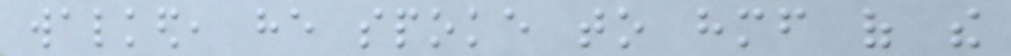walked, he spoke to himself of the
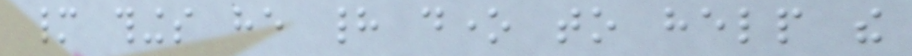many things he had done to help the
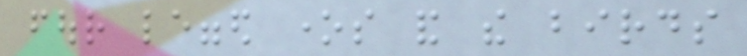four legged ones and the birds
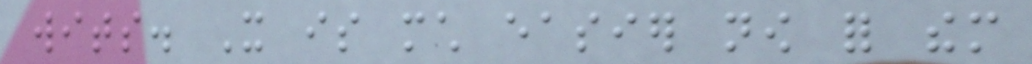wits. It is much easier now for them
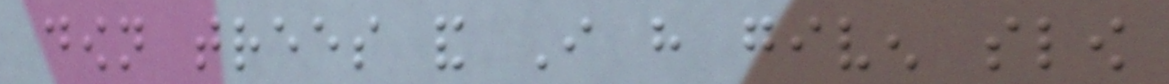down trees and I have given slow
